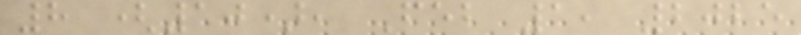8 (10), Feb 1, 2025
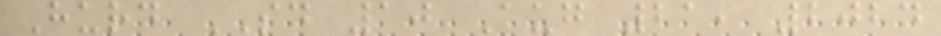Hurd SD 10 Aug 21, 2024
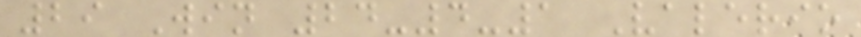29 Win 24-4-1 Valerio
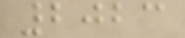2023
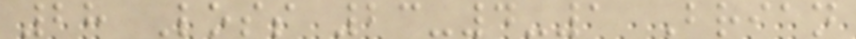28 Loss 23-4-1 Brian
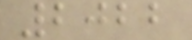2022
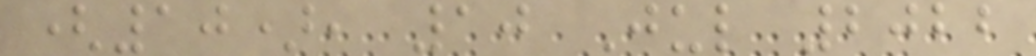(10), 10 Jul 2022
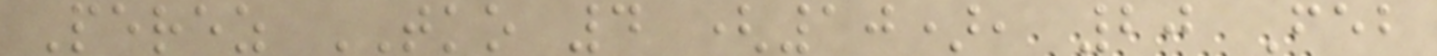Perez TKO 4 (10), 20 Feb
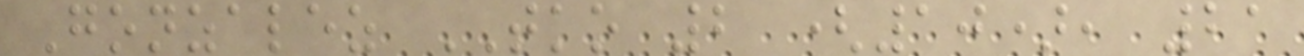Gonzalez TKO 2 (10), 21
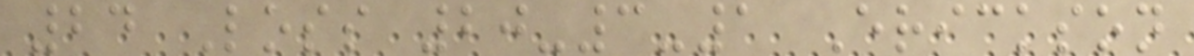24 Loss 20-3-1 Erickson
